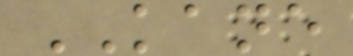KANE
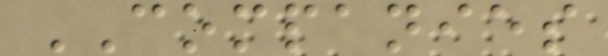COMPANIES
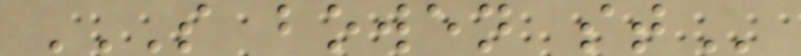S BOWEN ST
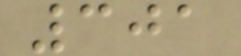301
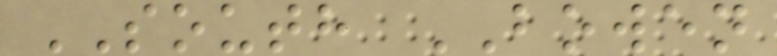SOUTH BOWEN
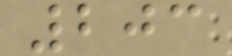203
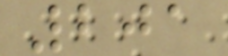201
